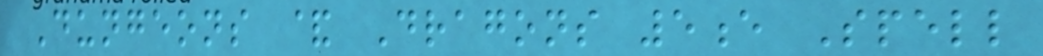Dungeons & Dragons 5e Spell
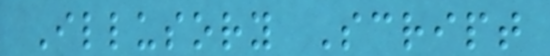Illusory Script
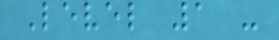Level 1 -
